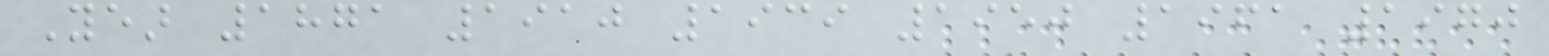Year 1871 1910 1939 1950 1961 1970
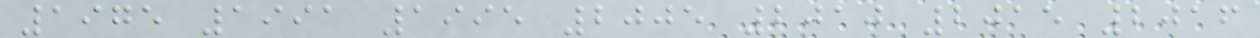1975 1991 1995 2005 2010 2015 2016
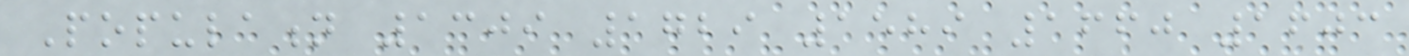Population 1309 1729 1589 1660 1603
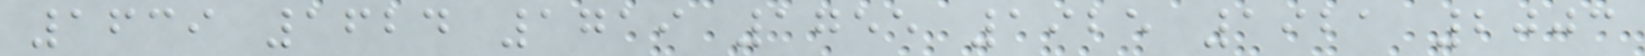1639 1624 1719 1755 1925 1921 2003
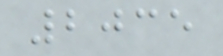2035
